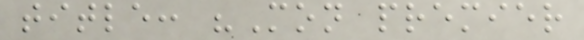title: "Mon premier
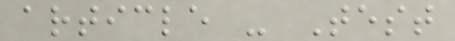article - Test
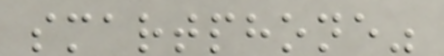smartphone"
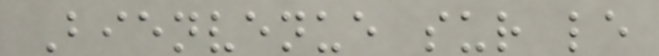Bienvenue sur le
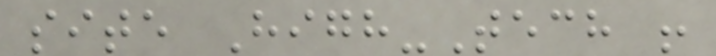site High-Tech !
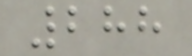288
